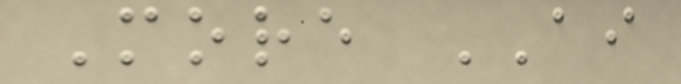More AI
